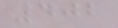402
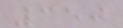350
